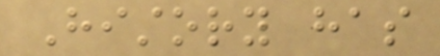History has
